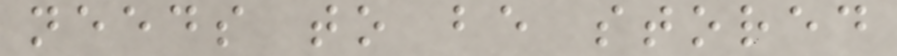needs to be stored
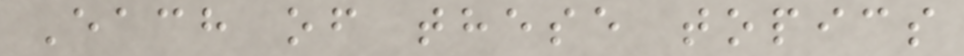Each of these topics
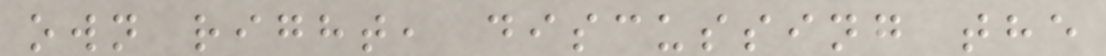own right, discussing the
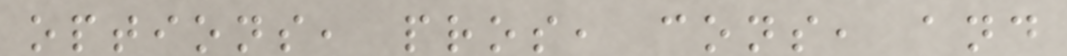options, pros, cons, and
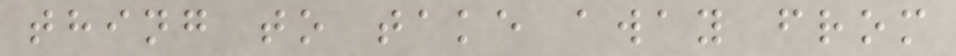thing to take away from
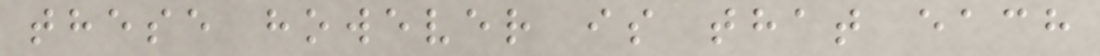these however is that each
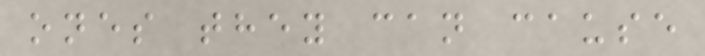ones they can cause
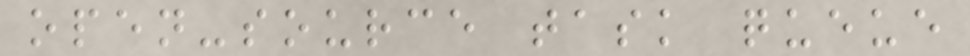open-source task queue
